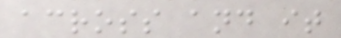across and it
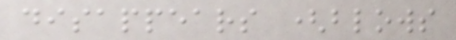disappears (blows
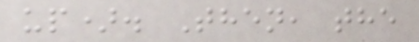up). Then, the
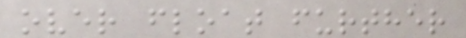over float further
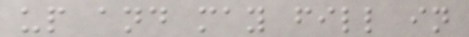up and may fill in
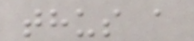thus a
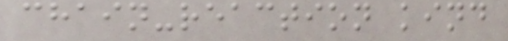chain-reaction kind
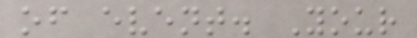of event. Your
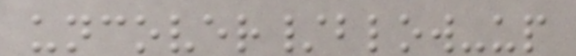uncover/blow-up
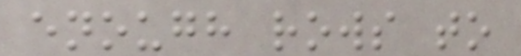enough rows to
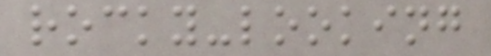rocky-looking
